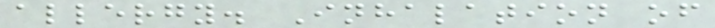allergy. Inhalation of
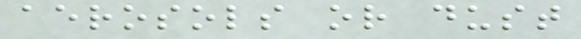aerosols or dust
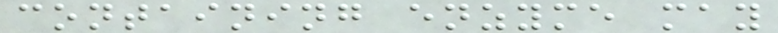containing enzyme may
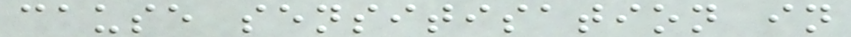cause sensitisation in
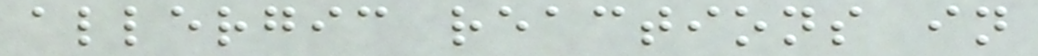allergic reactions in
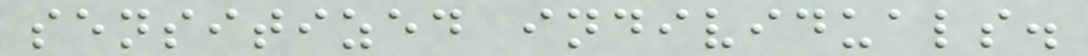sensitized individuals.
